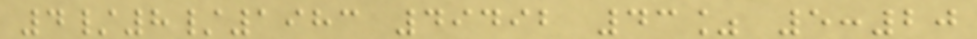4/8/1983 49492 43% 5:20
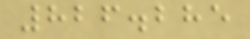826.285
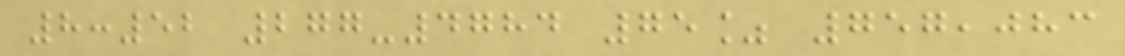8:52 277-4784 75% 757,083
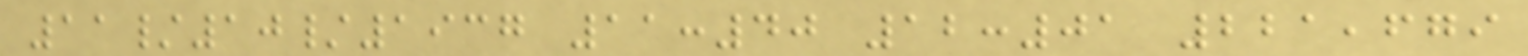11/10/1937 11:40 12:01 221,679
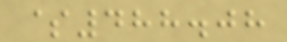$488.08
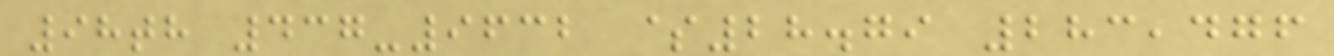98th 437-9632 $28.79 283,476
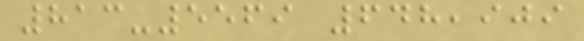813-5569 648,909
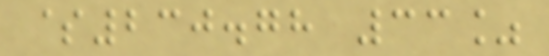$230.78 33%
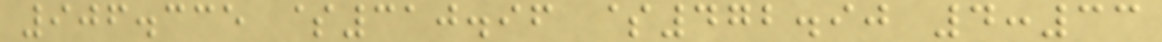906.335 $310.96 $472.90 4:33
